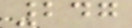247
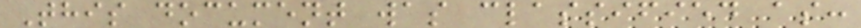This document was classified as:
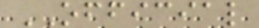OFFICIAL
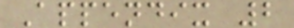Appendix 2
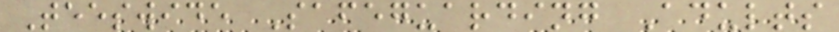Teeswide Safeguarding Adults
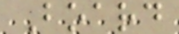Board
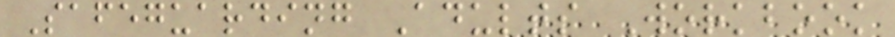Safeguarding Adults Workbook
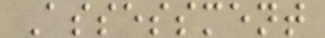Assessment
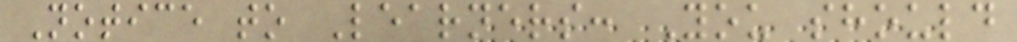Notice to Learners: You should
